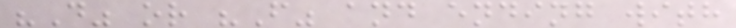"D" or "F" and ending with
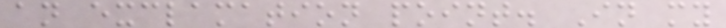an exclamation point. In my
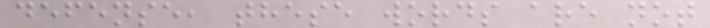defense, these words are not
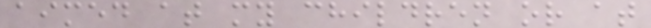aimed at my children or at
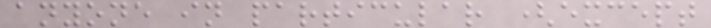anyone in particular (except
